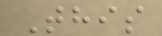This
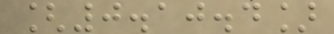[0.10.4]
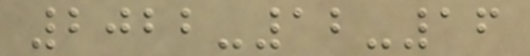2022-12-16
